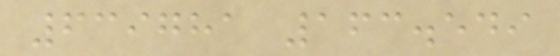639781 163.549
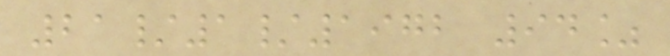21/1/1972 94%
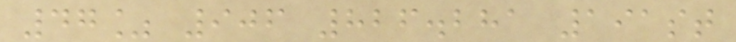47% 906 826.281 191st
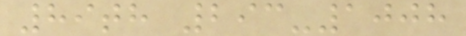89th 293-1008
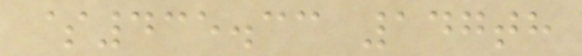$435.33 147th
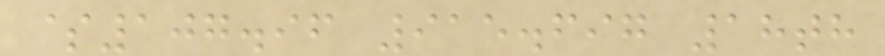$107.96 915.697 18th
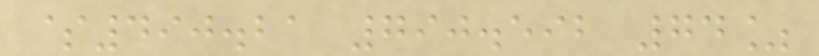$490.21 790.592 74%
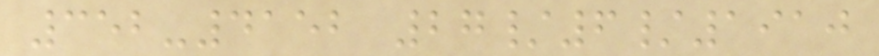352-4152 27/6/1910
